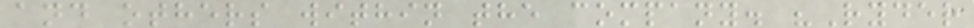and others within the company. "Ryder
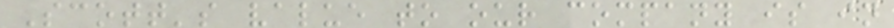Scott's value to our company is in
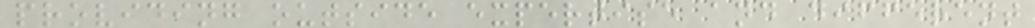providing outside expertise and different
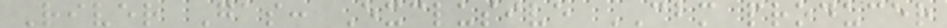River Gas: Exclusive CBM producer
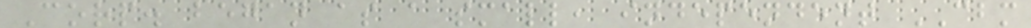Corp. began as a small, independent CBM
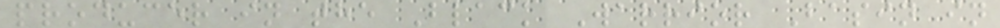producer in the Black Warrior Basin in
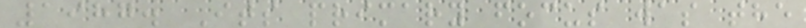1987. Its primary focus was the
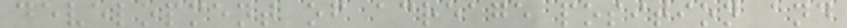development of acreage position and
